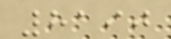8190
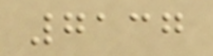7137
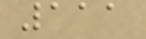111
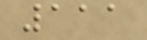111
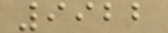9922
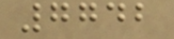7742
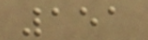151
